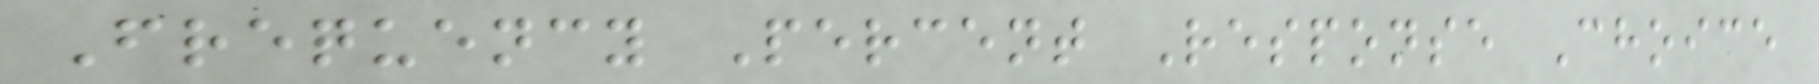Frequency Percent Response Choice
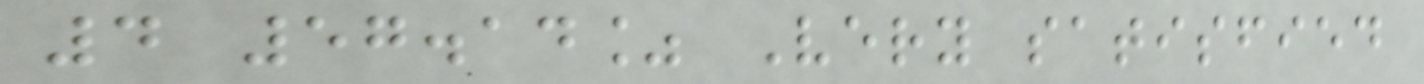4 57.14% Very satisfied
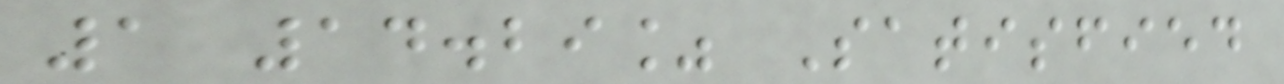1 14.29% Satisfied
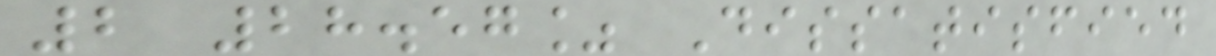2 28.57% Dissatisfied
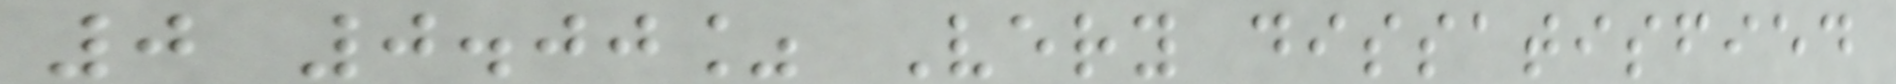0 0.00% Very dissatisfied
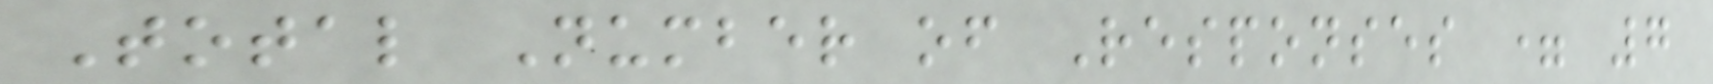Total Number of Responses = 7
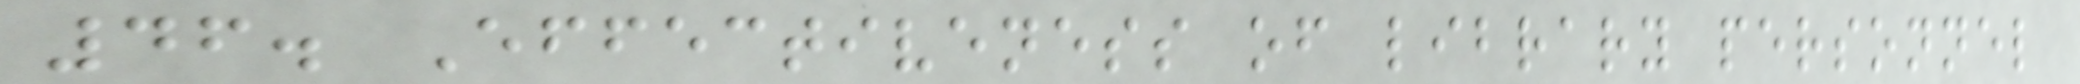46. Effectiveness of library personnel
